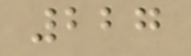227
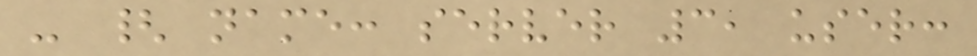- { name: server 3, user:
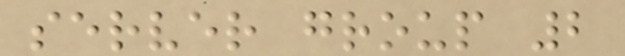server group 2
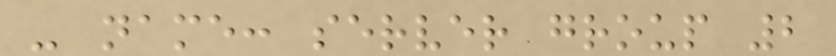- name: server group 2
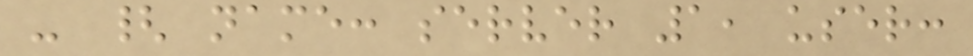- { name: server 1, user:
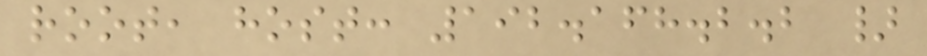root, host: 192.168.2.2 }
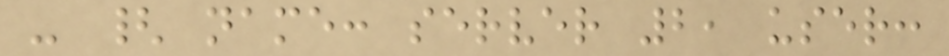- { name: server 2, user:
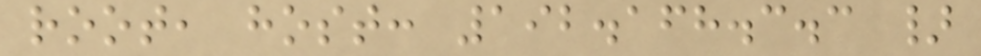root, host: 192.168.3.3 }
